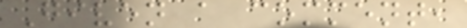Given a comment,
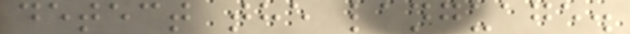detect the language.
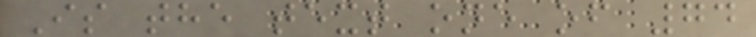Is the text one of 74
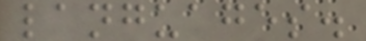languages.
